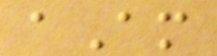aAm
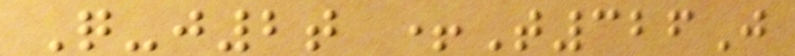Q-j2t +T326J
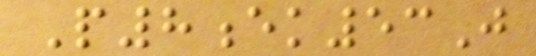P8ek53J
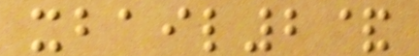xbail2&
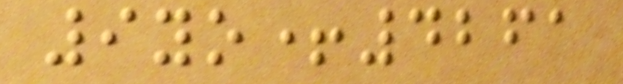9yo+4261
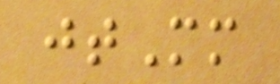jtMm
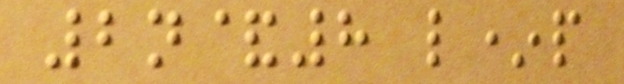2n&8 l*p
